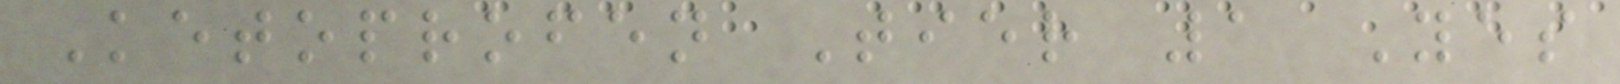Ketoprofen Tier 1 Yes
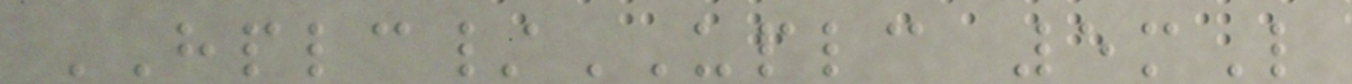HPLC/UPLC 5mL
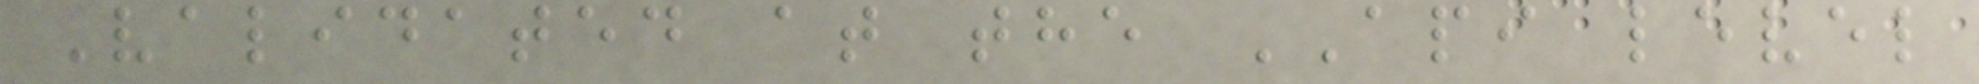Validated at the API level
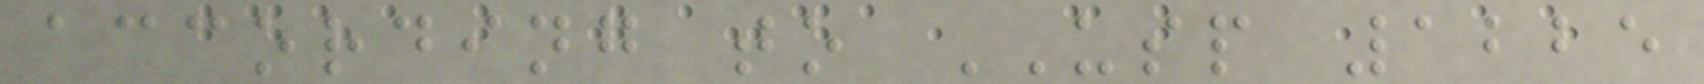according to USP 1225
